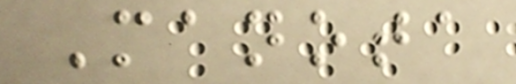Manota
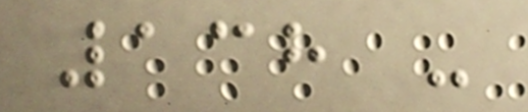138 -
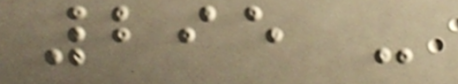295 -
